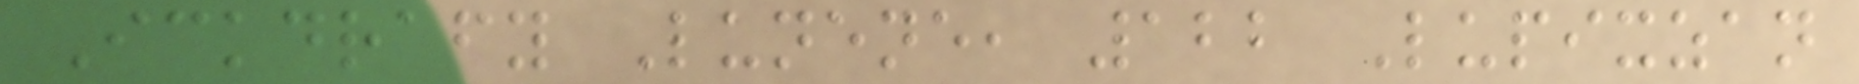Ickdrafy Lunene, 122 Lupixzan
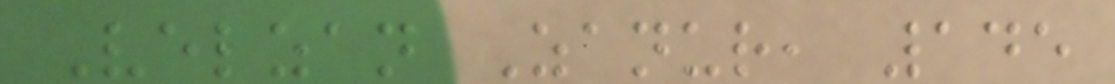Velzan Zanur, 145
